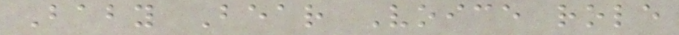Baby Bear Voice role
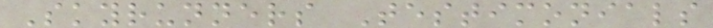Skyrunners Testimonials
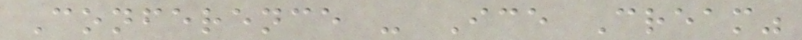Conference - Ice Cream"
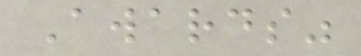Awards"
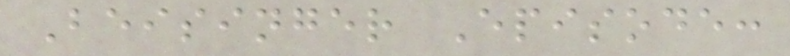Beisinger Episode:
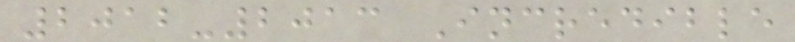2012-2013 Incredible
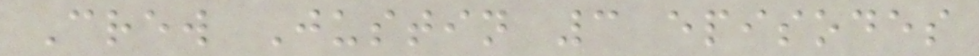Crew Justin 3 episodes
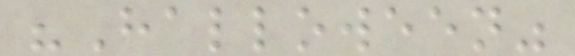"Halloween"
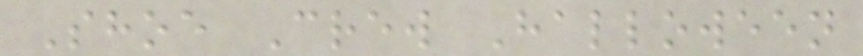Shoe Crew Halloween
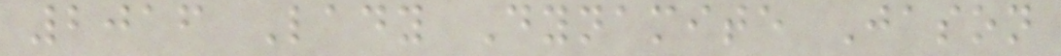2016 Lady Dynamite Jason
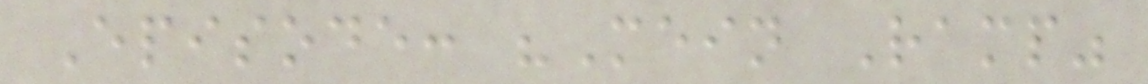Episode: "Mein Ramp"
